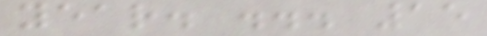year. ... 15
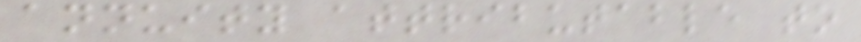annuity attributable to
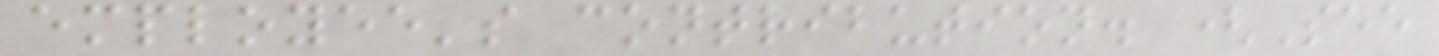employee's contribution. (See
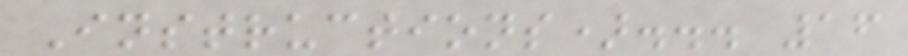Instructions)... 16
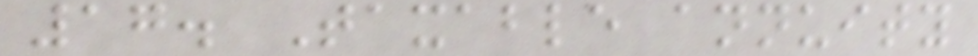17. Taxable annuity
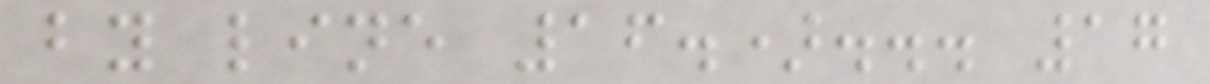by line 16.)... 17
